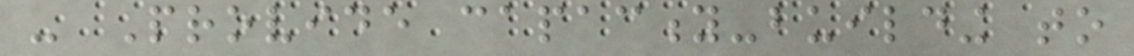- Provide capacity-building to
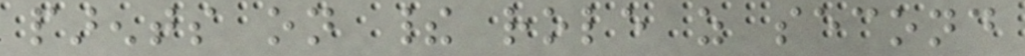parents on their role as second
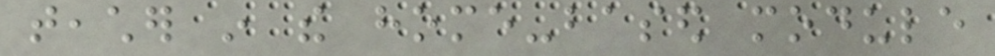teacher in the home-based module
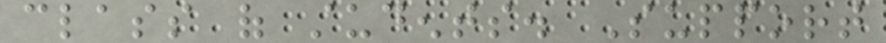class of students. Support
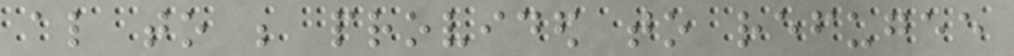also to be provided to refugee
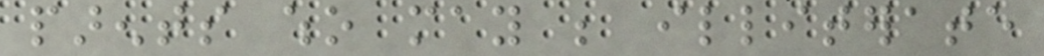parents who may be illiterate
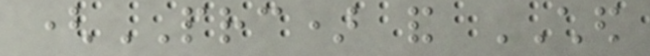(PRC) and CHED
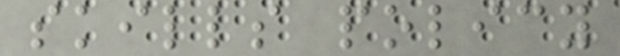skills policy
